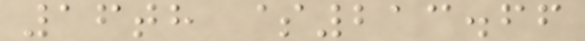16th $213.66
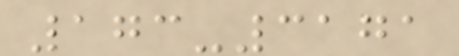173-3171
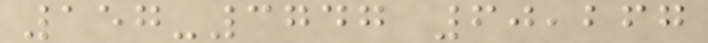157-3747 60,267
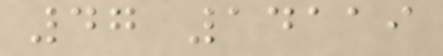47 14119
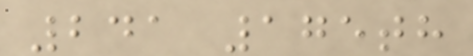241 175th
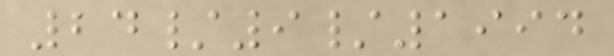24/9/1994
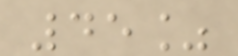45%
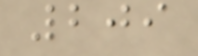209
